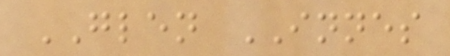GLEN INNES
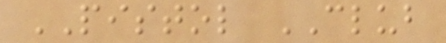PISTOL CLUB
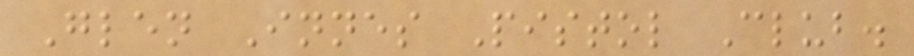Glen Innes Pistol Club.
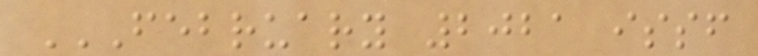FEBRUARY 2021 ISSF
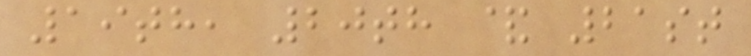19th, 20th & 21st
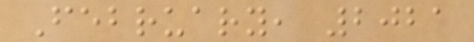February, 2021
